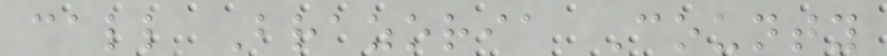call Brazoria County
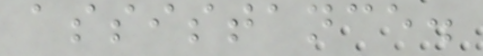assistance.
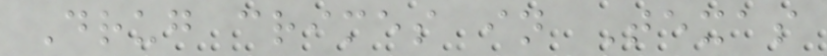Drug crimes in Texas
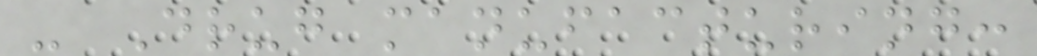- Drug manufacturing:
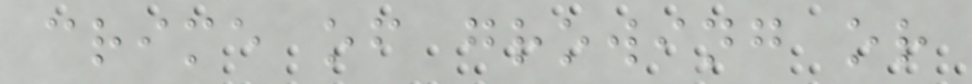crime of growing or
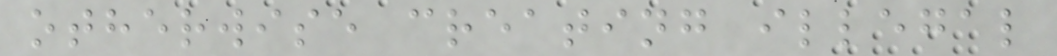otherwise creating illegal
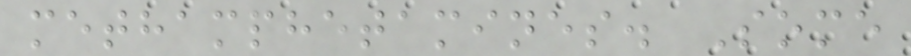methamphetamines. Some
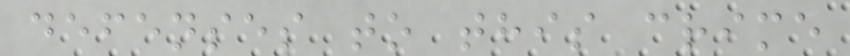defenses to this crime
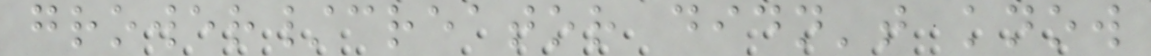grower/creator didn't know
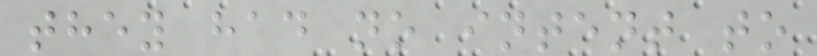they had no intent to
